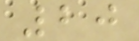20
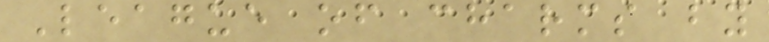League of charms by
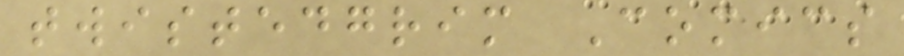twistedgrim Comics
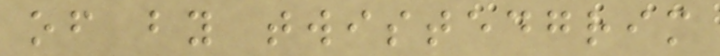of by twistedgrim
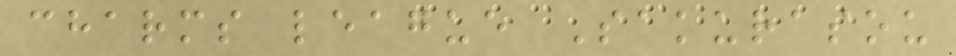charms league Sakurasou
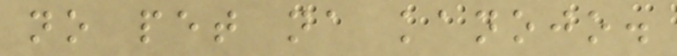no pet na kanojo.
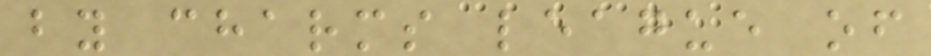by charms league of
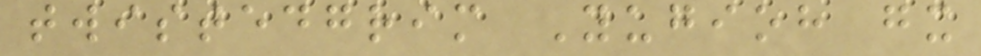twistedgrim Yugioh gx
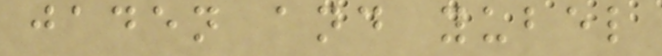jaden and yubel
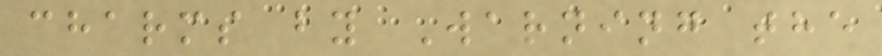charms by Warning the
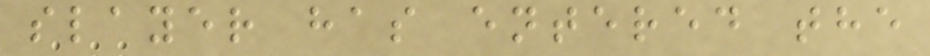slayer has entered the
